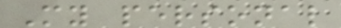My personal
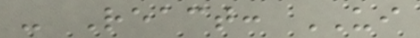- React: UI
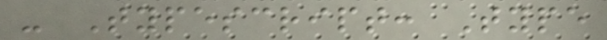- Typescript: Type
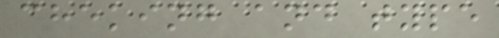cheking and type
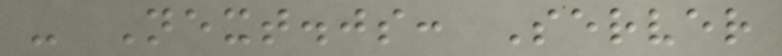- Next.js: Server
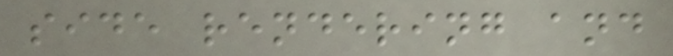side rendering and
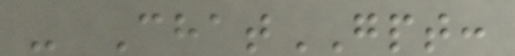- ChatGPT:
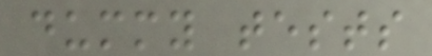dummy tests
